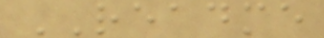README
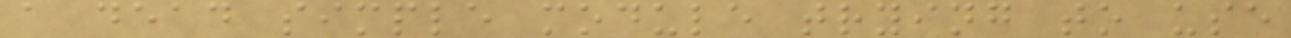a dead simple module trying to use
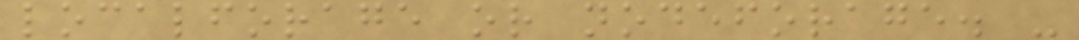localforage or nodeforage. -
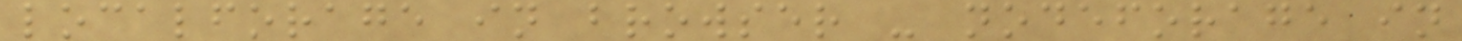localforage in browser - nodeforage in
